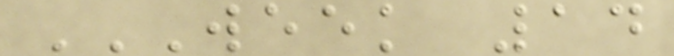WEEK 14
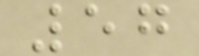57
